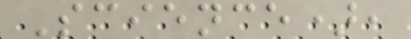Science),
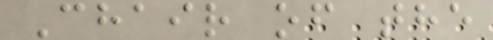Chair of the
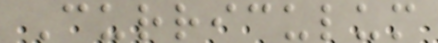Curriculum
